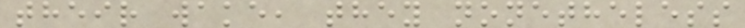their wake, they nonetheless
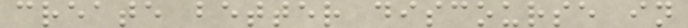create better discourse in
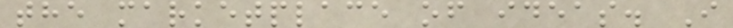the marketplace of ideas. I
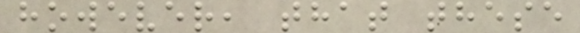however, that these
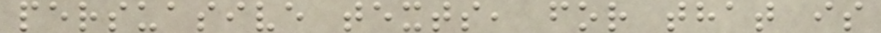persuasive texts, for that is
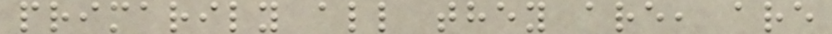primarily all they are, are
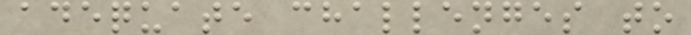adequate challenges to
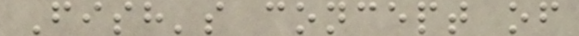Fish's concept of
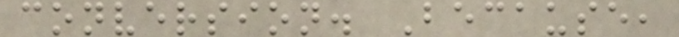conversion. Because,
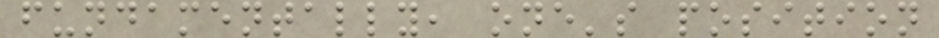fundamentally, one's position
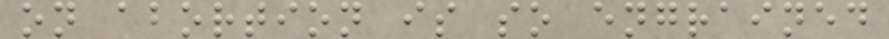on abortion is so engrained
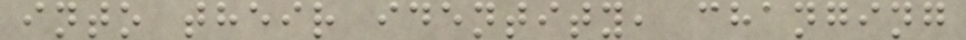into their identity, changing
